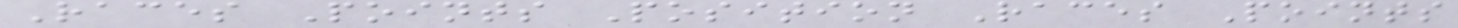Races Points Position Races Points
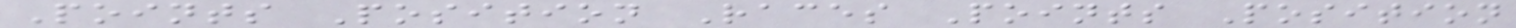Points Position Races Points Position
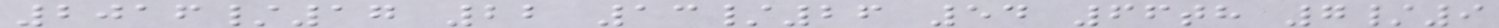2016/17 22 13/26 54 66th 7/9
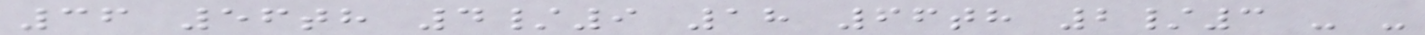36 56th 4/9 18 66th 2/3 - -
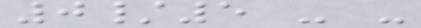0/5 - -
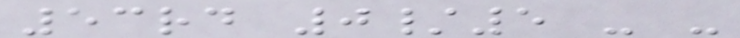53rd 0/5 - -
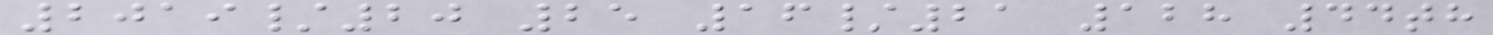2019/20 25 16/21 128 44th
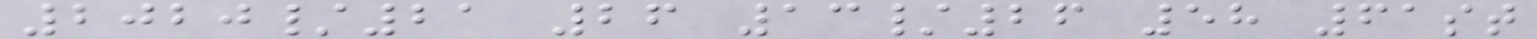2020/21 26 13/26 58 61st
